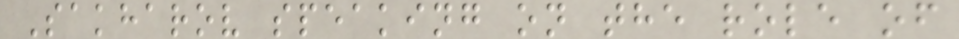Sakharov speaking on the role of
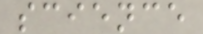science
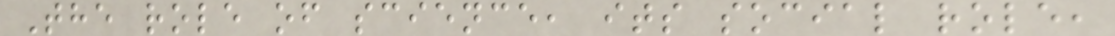The role of science, its social role,
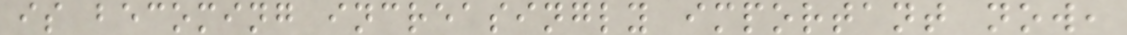is becoming increasingly important now,
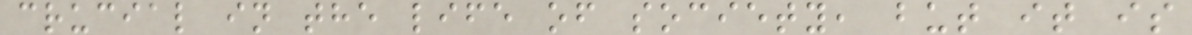crucial in the life of society, but it is
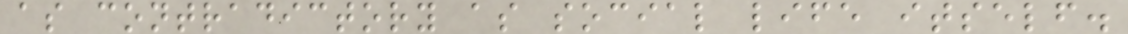as contradictory as social life itself.
